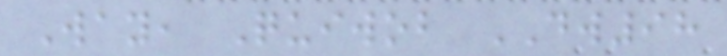Way, Quiwob DW98
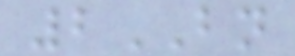2BN
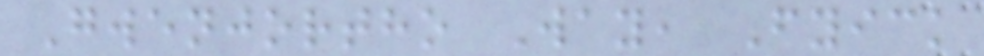Gwenjortho Way, Fyick
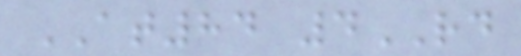AT84 4RD
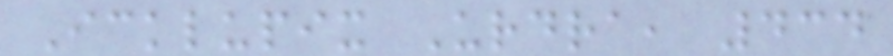Icklupix Urdra, 434
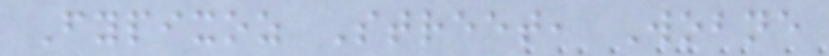Fypixoz Street, Wobne
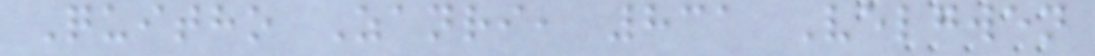Quitho Zanri, 831 Velgwen
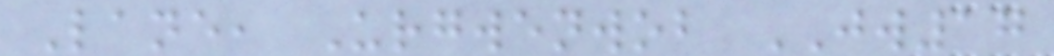Lane, Urgwenwob JW17
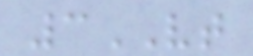3VT
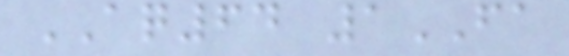AQ64 1FA
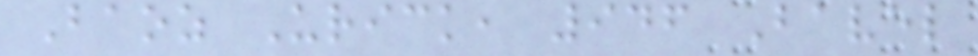Baoz Urick, 946 Bavel
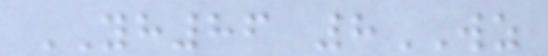YH86 8WZ
